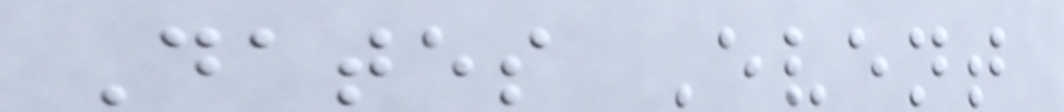Dates Event
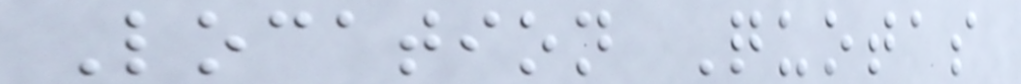Location Quotas
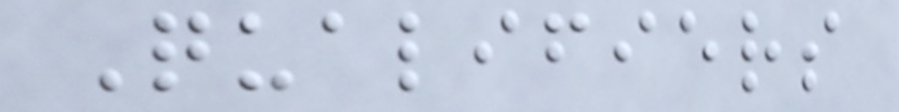Qualifiers
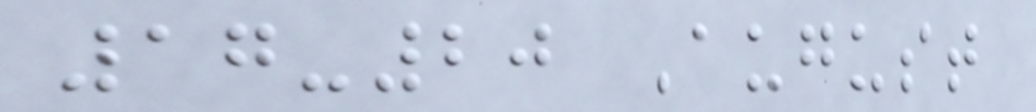17-20 August
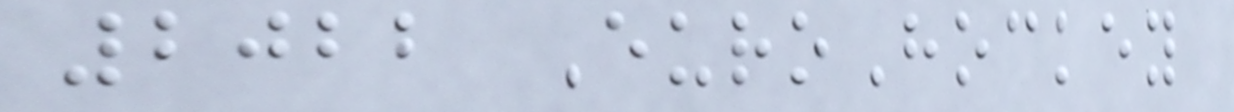2022 EuroHockey
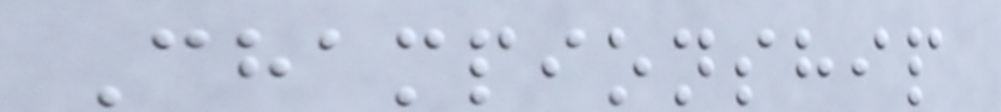Championship
